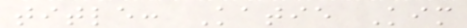title: Katie Kim
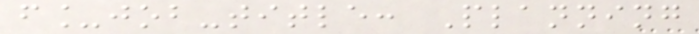f_job-title: Planning
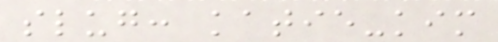slug: katie-kim
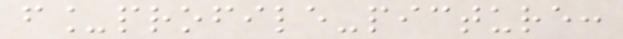f_profile-picture:
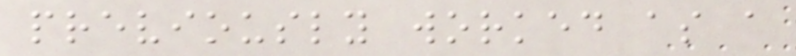previously worked as a
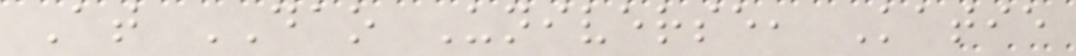At DAO Universe, Katie
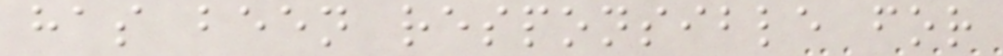has been responsible for
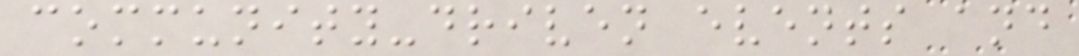community-driven events and
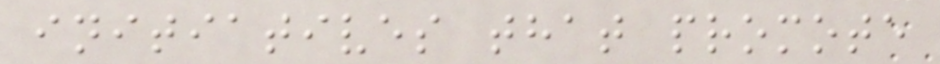initiatives that promote
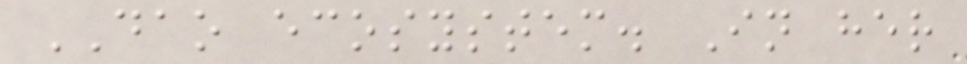DAO ecosystem. In her
